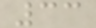33
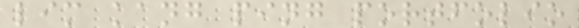lim kang ping portfolio
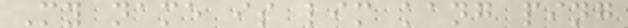My name is lim kang ping
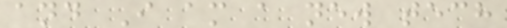and I am a new tech
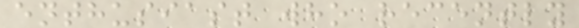enthusiast who recently
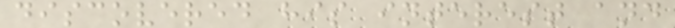discovered his interest and
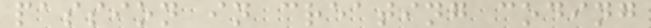passion in creating coding
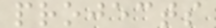projects
